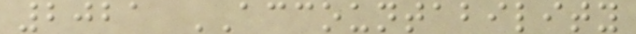2021 ACCOUNTABILITY
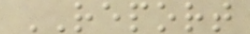REPORT
